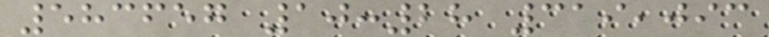583657 10:28 319,093
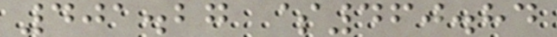401.27 $460.84
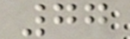77
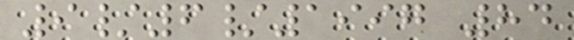9/6/1997 84
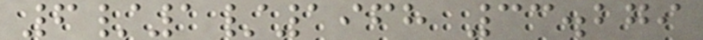6/1/1968 33.279
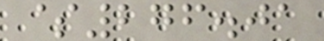$276.01
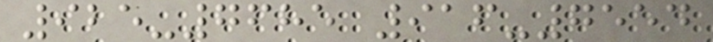925-7685 916-7554
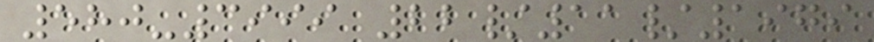580-3999 22/11/1979
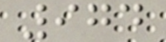974
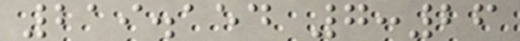219.154 7:26
